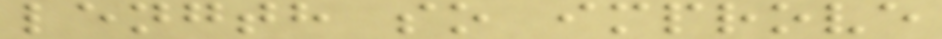length so improve
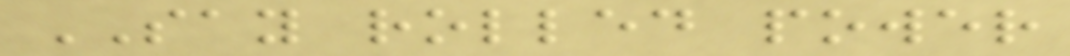SAY rolled power
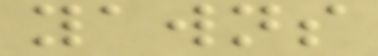yawns
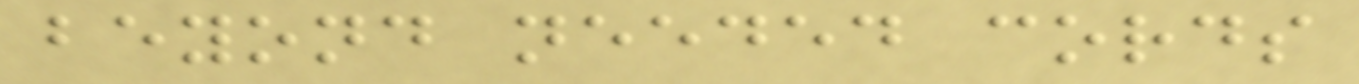beyond needed cords
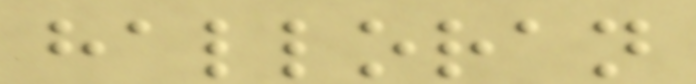halloran
